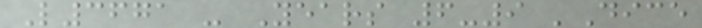L3671 - Years 6-9 'Dice
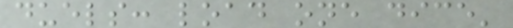duels: load one dice'
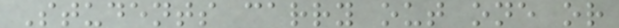Students carry out one or
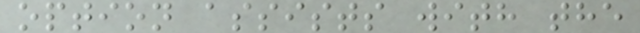option assists with the
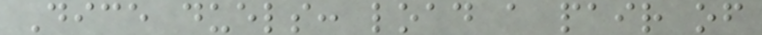Dice duels: load a pair of
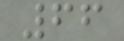66
